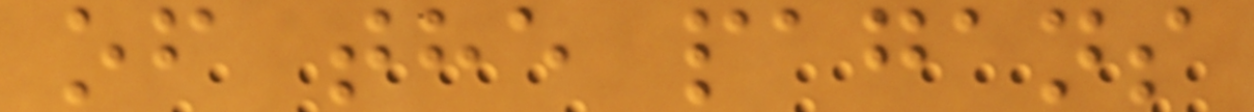of the pagans
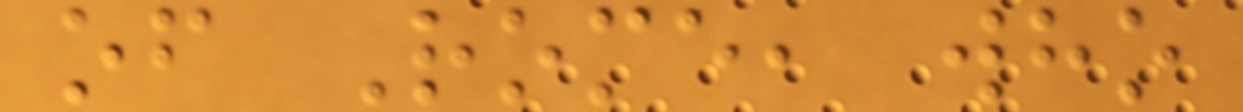of Rome, who
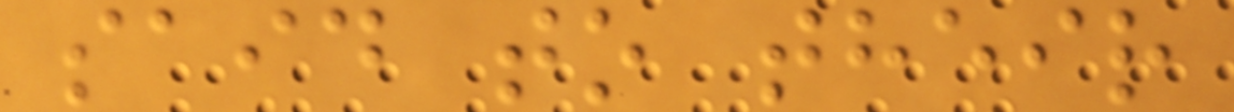said to their
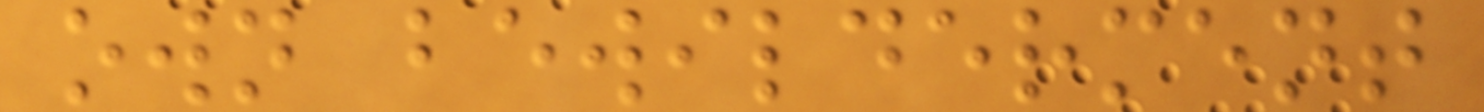own bewilderment
